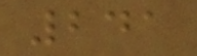241
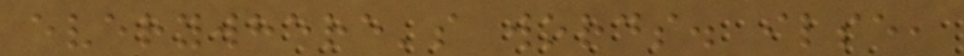everywhere's words. ilse,
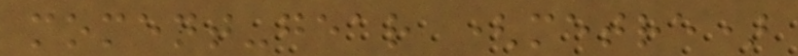moment-gear (metre)
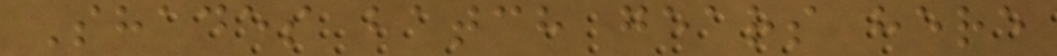Shades batch gears here
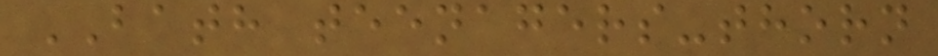BATH teenagers-thorn
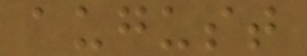august
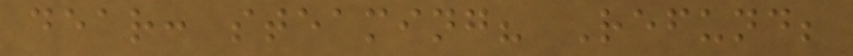dear: steaming? Refund;
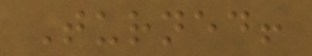Turned!
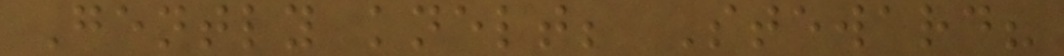Gently knelt; Steward?
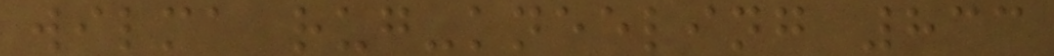wilma rug-kneeling 833
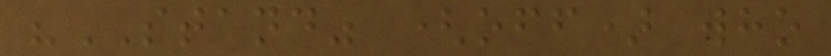"STAND" (off) who
